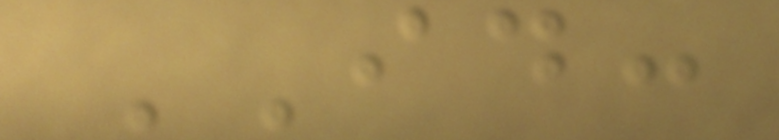ID:
